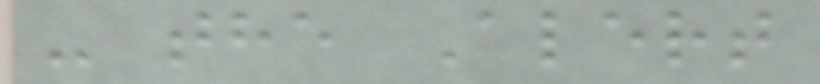- the Alert
